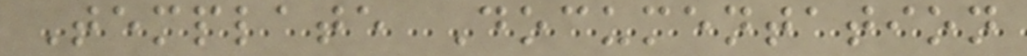Template Documentation
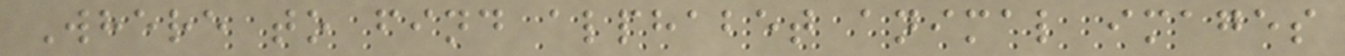Where to find alphabet animal images
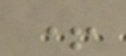+
